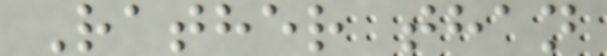Rather than
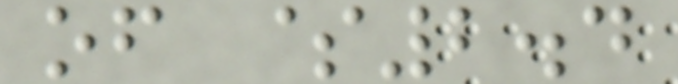of $2.4
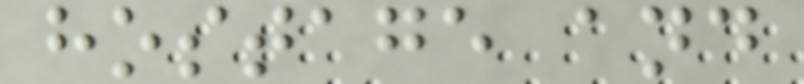hostage and
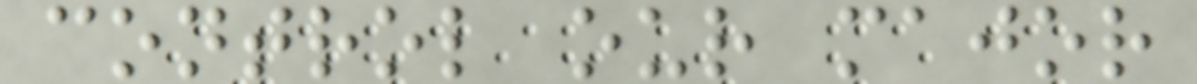control our major
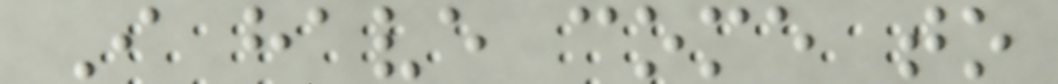I have come to
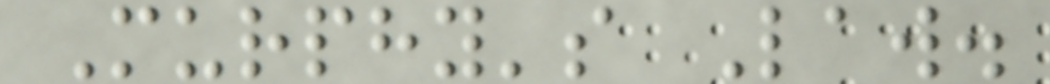Murphy's Law.
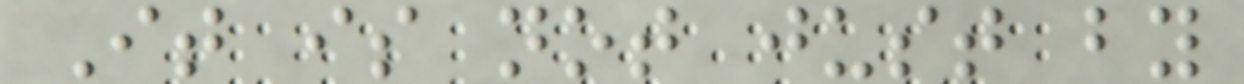It is not just by
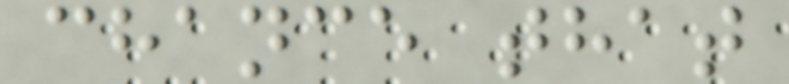chance that
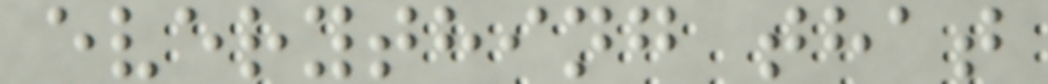everything that
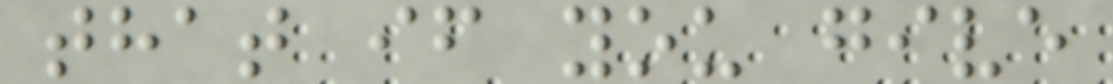that if you give
